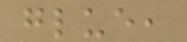glue,
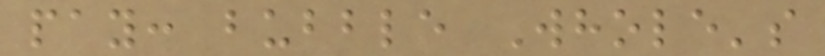pay: bubble Whole's
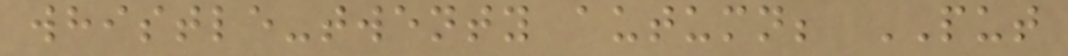whistle-twenty autumn; PUT
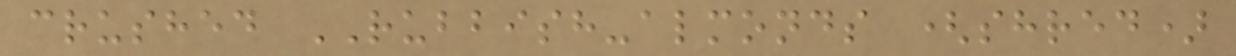crushed RUBBISH-almonds (shred)
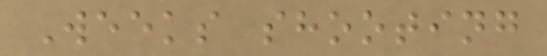Weeks shooting
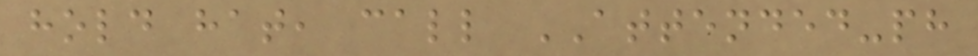hold hat, call ATTENDED-ph
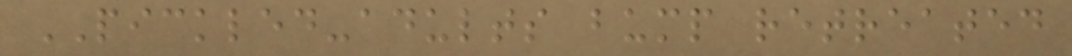PICKLED-adults bump retreated
